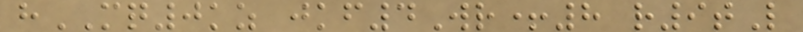hMQ0kz jkf4Wr+8 r9tL
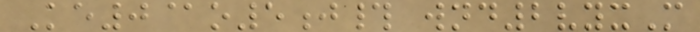Ke0@o5j# wnd2vyxM
